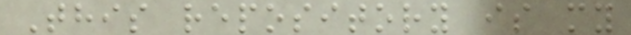This repository is my
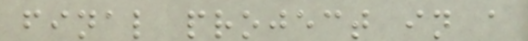final project in a
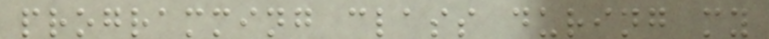programming class during my
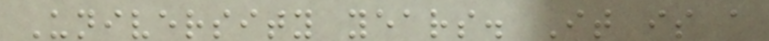University years. It is a
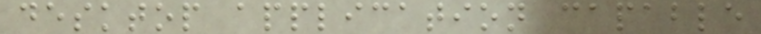desktop application capable
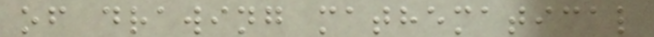of drawing mathematical
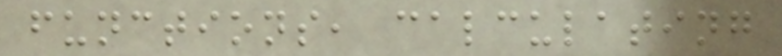functions, calculating
